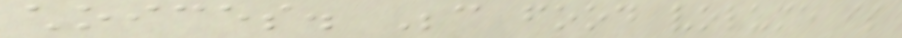choices. Because food volume is
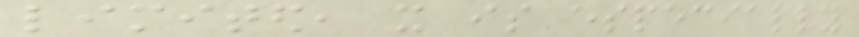limited, it is especially
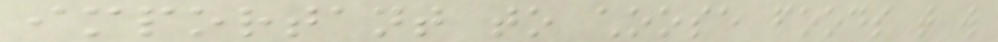important to choose foods that will
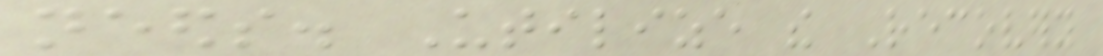needs. Utilize the Recovery
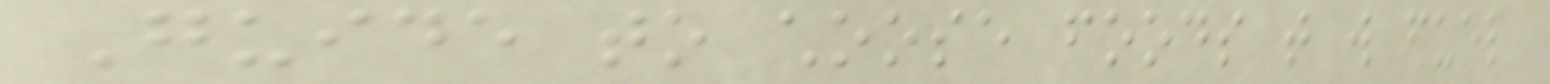Guide to choose foods that will fuel
